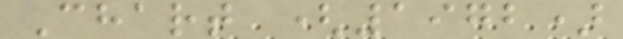Chart (1972)
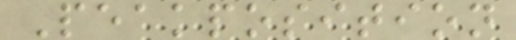Peakposition
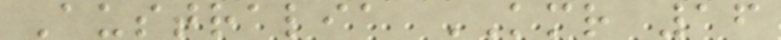Australia KMR 16
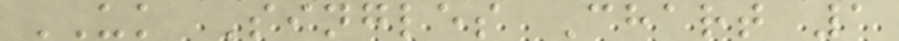UK Singles Chart 1
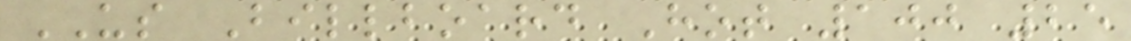US Billboard Hot 100 25
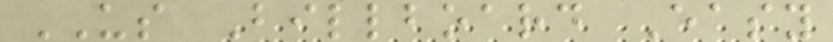US Billboard Easy
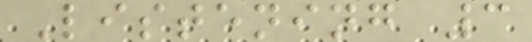Listening 3
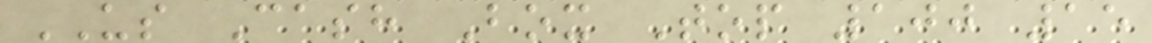US Cash Box Top 100 15
